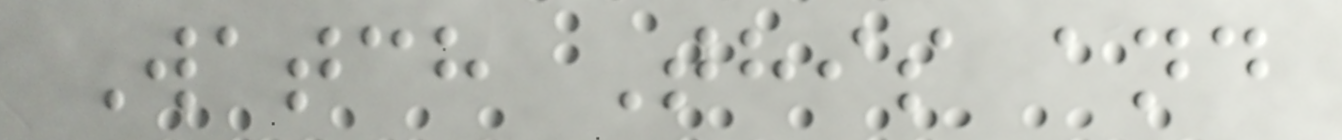Watch This and
